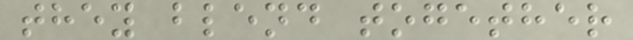they blend together
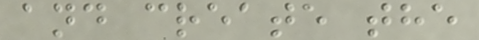and create the
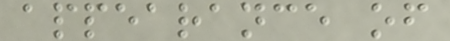appearance of
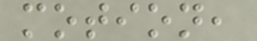motion,
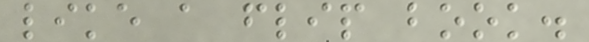like a flip book.
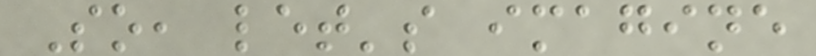So, let's imagine
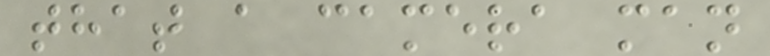that a camera man
